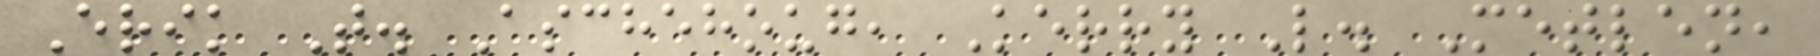Erik T. Aschehoug, Kerry L. Metlen,
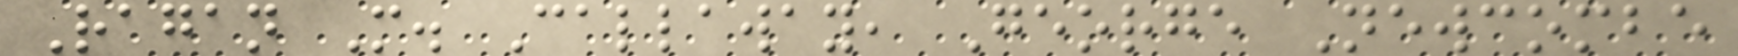Ragan M. Callaway, George Newcombe
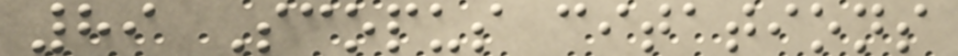89 Scopus citations
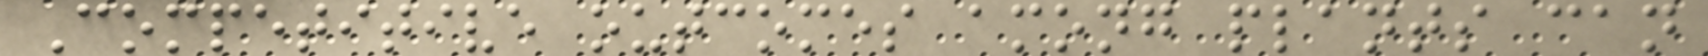Competitive outcomes among plants can
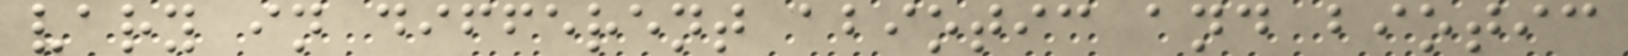vary in different abiotic and biotic
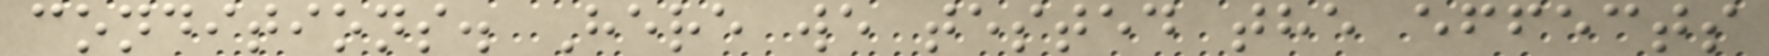conditions. Here we tested the effects
